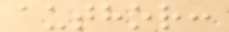author:
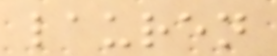lauren
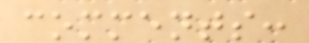comments:
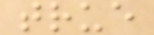true
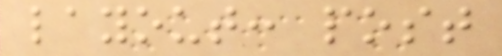layout: post
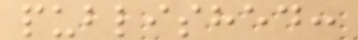published:
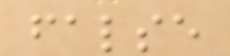false
